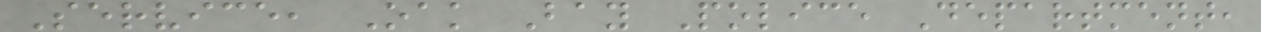Service, Oak Bay Police Department,
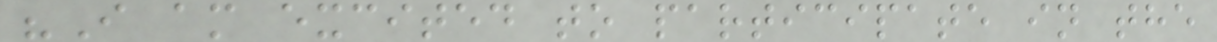"I am excited to participate in the
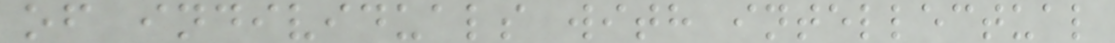of individuals with intellectual
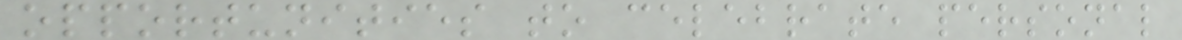opportunities to celebrate personal
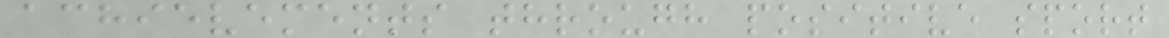achievements through positive sport
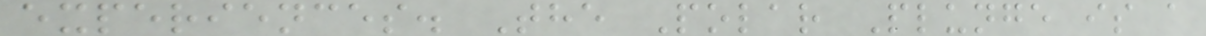experiences. The Polar Plunge is a
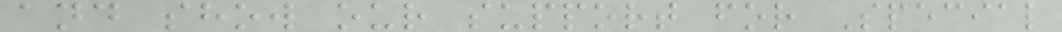and show our support for Special
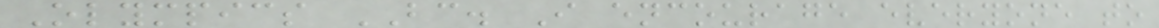Olympics BC. I encourage everyone to
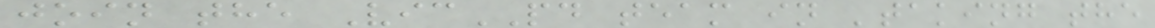join the VicPD team in 'taking the
